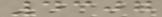4307
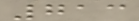713
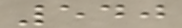540
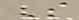S
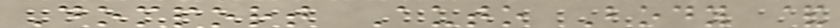Domport Auto Body &
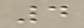4
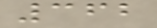362
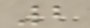2
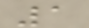1
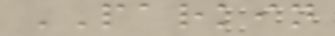PARKIN
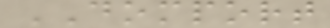DOMPORT
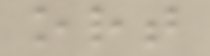ort
